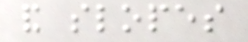and slopes
